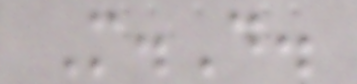M.D.
